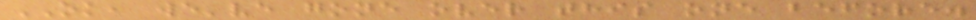OK, we've gone over this one before.
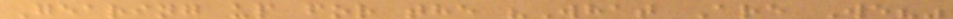Gearing up for the "What Are We?"
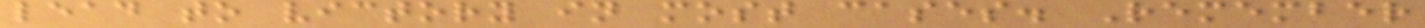lead to victory in most cases. Remember
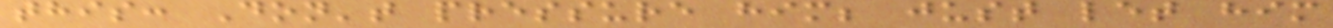this: Don't pressure him; just let him
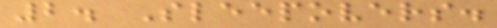2. Sleepovers.
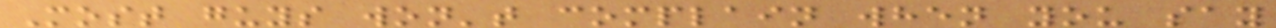Most guys won't complain when you say
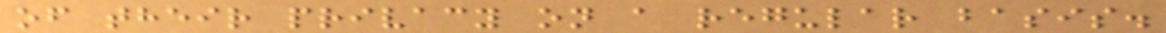of their privacy on a regular basis.
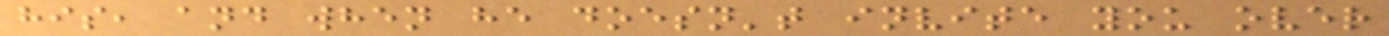his, and when he doesn't invite you over
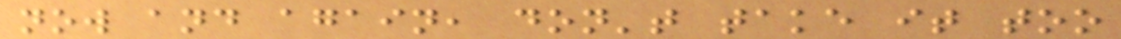now and again, don't take it too
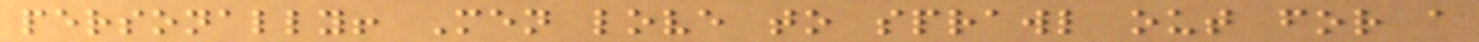personally! Men love to sprawl out for a
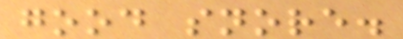good snore.
